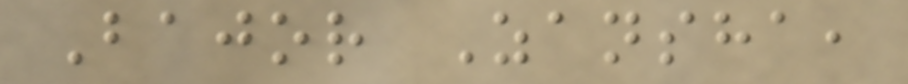Bajor Zansha,
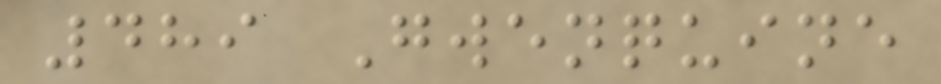489 Gwenquine
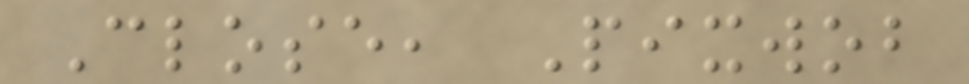Close, Pixwob
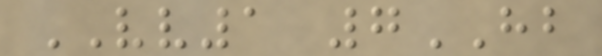VV1 7HB
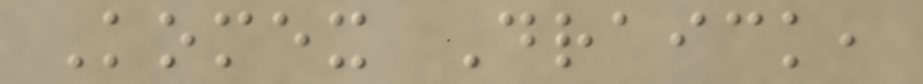Komex Draick,
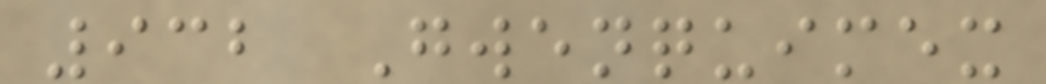932 Gwenquimex
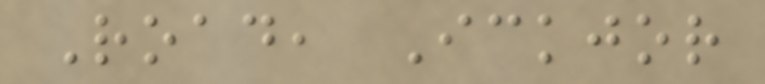Road, Ickjor
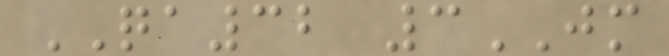QA32 3JM
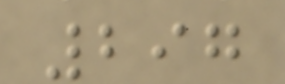297
